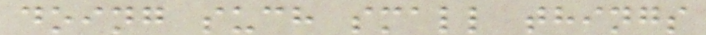doing such small things
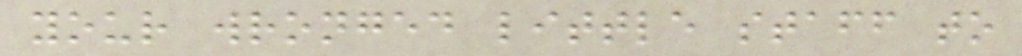your wronged little staff to
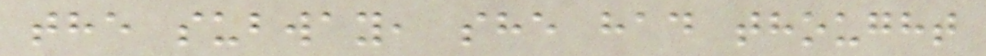the subway, she had thought
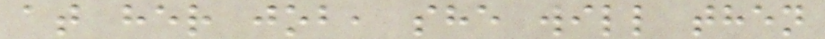at her job, she will then
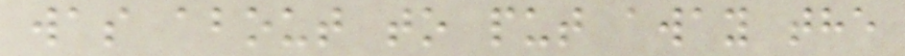was about to put away the
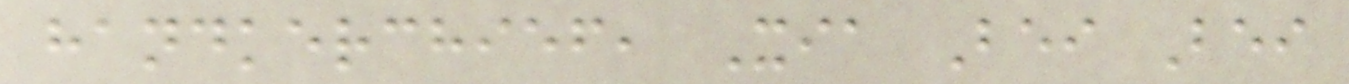handkerchief, Xia Bei Bei
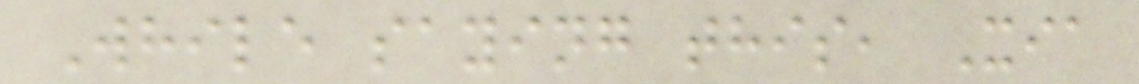While saying this, Xia
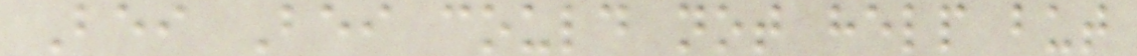Bei Bei could not help but
